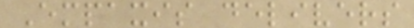Empaxis delivers
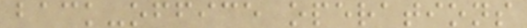back-office operations
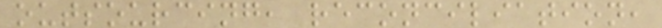outsourcing, reconciliation,
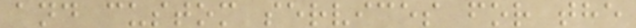and custom services for the
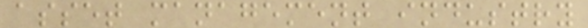asset management industry
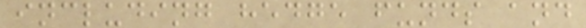including hedge funds and
